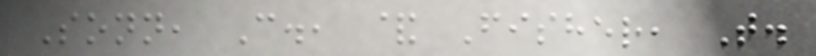Sonn, C., & Fisher, T.
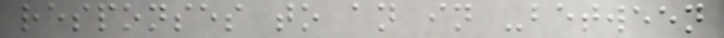responses to an in -between
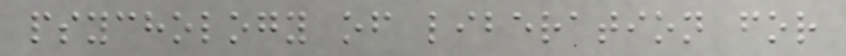psychology of liberation for
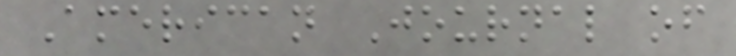American Journal of
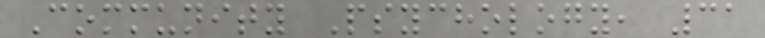Community Psychology, 31
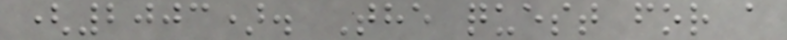(2003). The quest for a
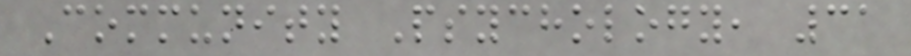Community Psychology, 31
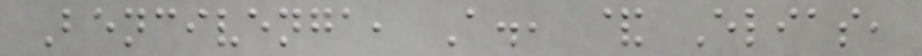Bencivenga, A., & Elias,
